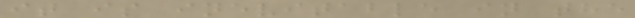it is inevitable in the
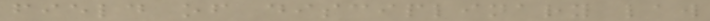field of disciplinary law
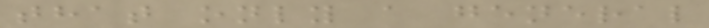that only a general
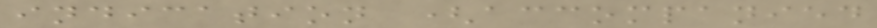indication (accompanied
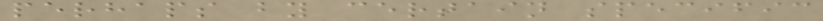perhaps by certain specific
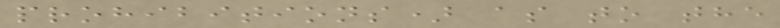prohibitions) as to the
